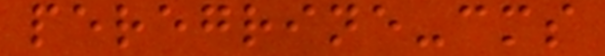peregrine-cms
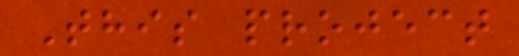This project
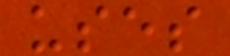uses
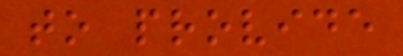to provide
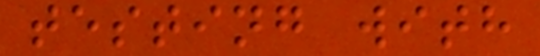testing with
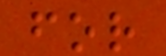for
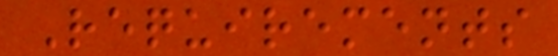Requirements
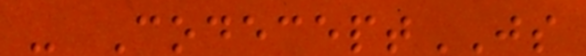- CodeceptJS
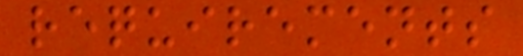requirements
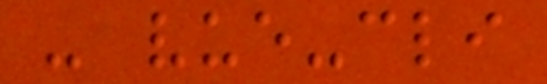- vue-cli
